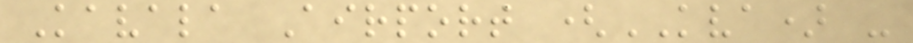Kavala Airport (KVA) -
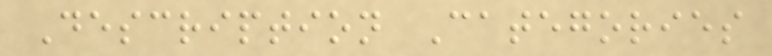Description Categories
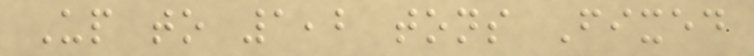Up to 1,2 tons Fixed
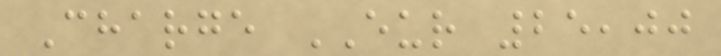Charge EUR 25,00
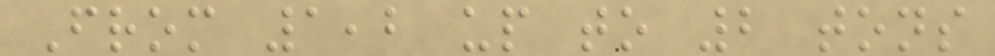From 1,2 up to 2 tons
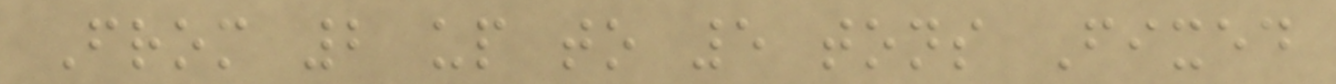From 2 up to 5 tons Fixed
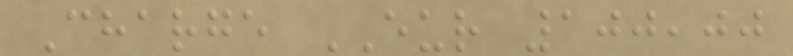Charge EUR 100,00
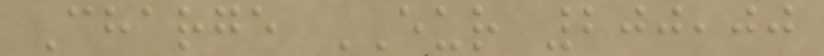Charge EUR 200,00
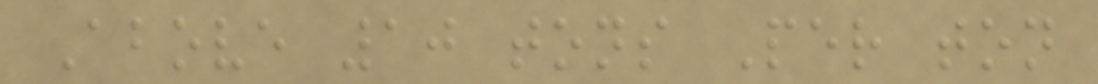Above 10 tons Per ton
